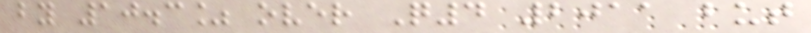by 10.3% over Q4 2011 but
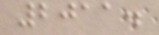2011.
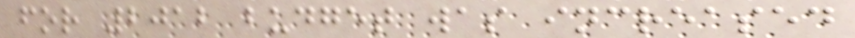for 2012 budget was increased
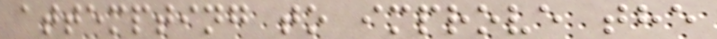attempting to improve the
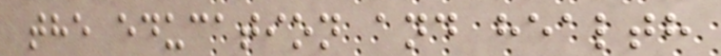the education and health
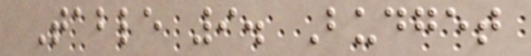Table 9. Budget
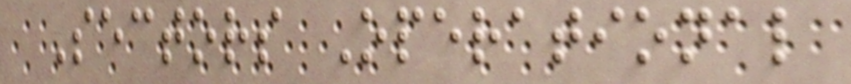Sectors Operational
